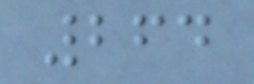264
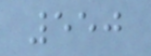550
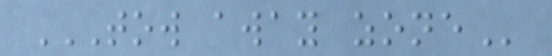TOW AWAY ZONE
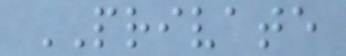PRIVATE
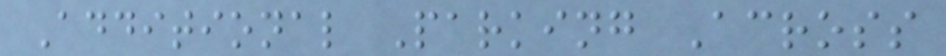Additional Parking Across
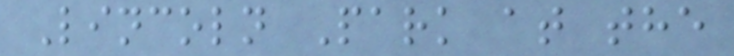Lincoln Park at the
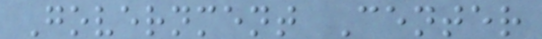Government Center
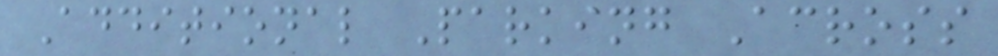Additional Parking Across
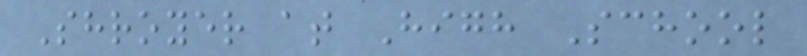Shroyer at High School
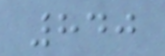840
